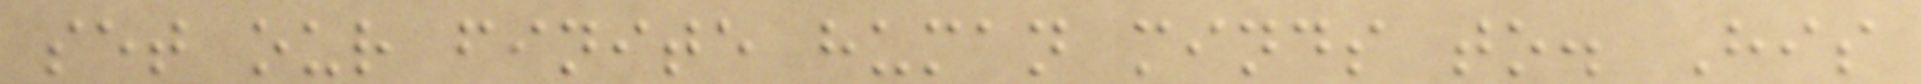set our finite human minds to. His
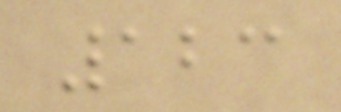123
